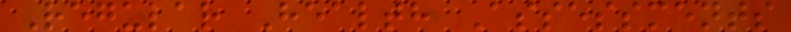Regular Health Assessments
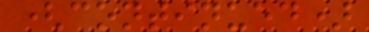(continued)
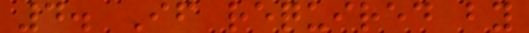4. If required by
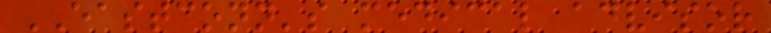EASTCONN's medical advisor
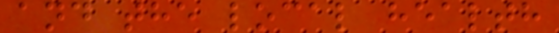and the local health
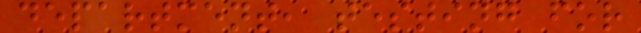department, testing for
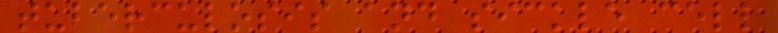tuberculosis and sickle cell
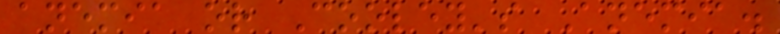anemia or Cooley's Anemia.
